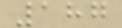187
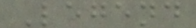Legend
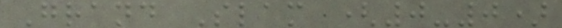Grand Slam (0-0)
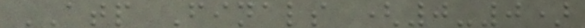ATP Finals (0-0)
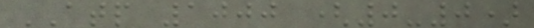ATP 1000 (0-0)
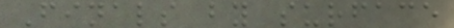Finals by surface
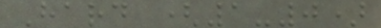Hard (1-0)
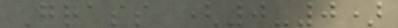Grass (0-0)
